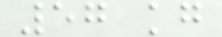57 kg
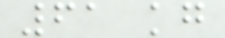61 kg
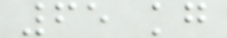65 kg
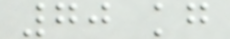70 kg
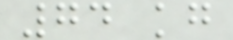74 kg
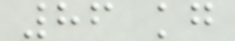86 kg
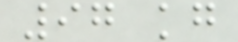97 kg
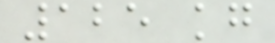125 kg
